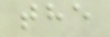the
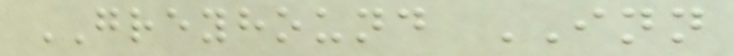GREYHOUND INN
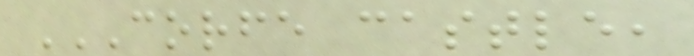CORFE CASTLE,
